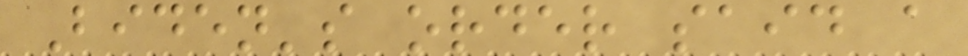Biden's order said a
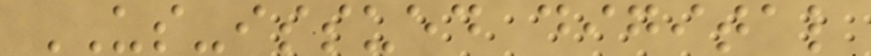US-issued digital
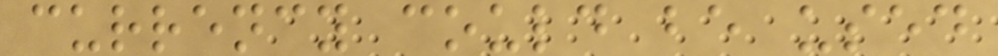currency could be used
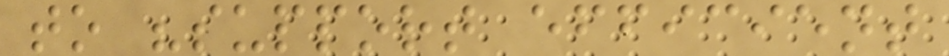to "support efficient
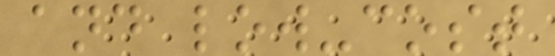and low-cost
